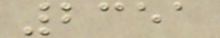2351
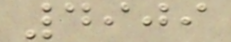4909
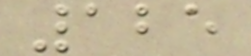125
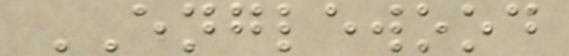ENGLEWOOD
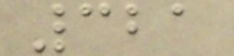321
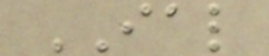IAL
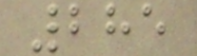285
